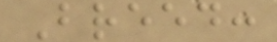Breed:
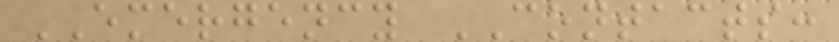EMERGENCY CONTACTS:
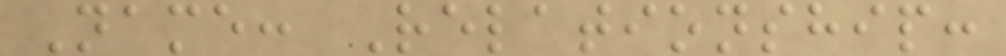Name: Relationship:
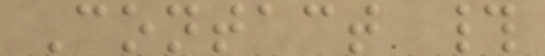Contact #
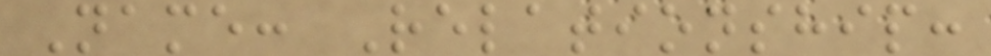Name: Relationship:
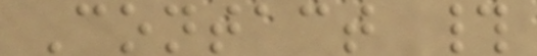Contact #
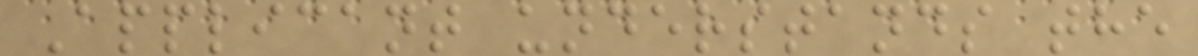Applicant understands the
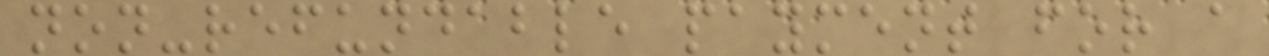non-refundable payment for a
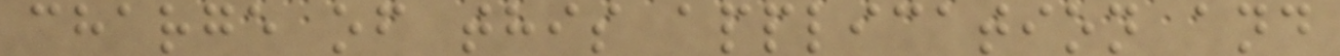charge of this application and
